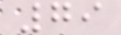79
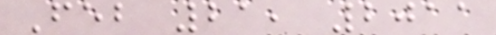Feb 21, 2011
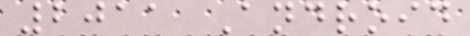2011 Android
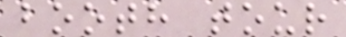booth tour
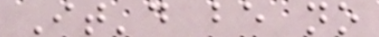It'd be no
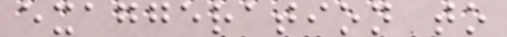exaggeration to
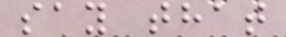say that
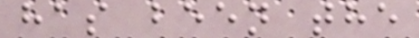has been the
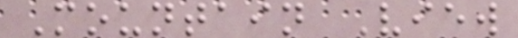Mountain View
